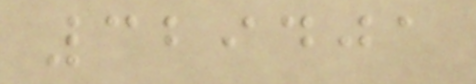329401
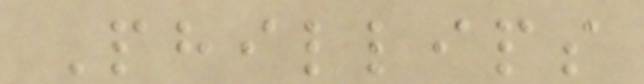Phillips
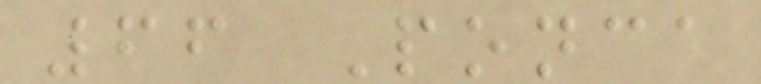66 Ponca
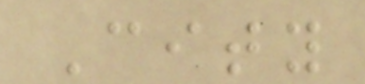City
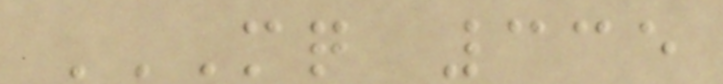MQ 335
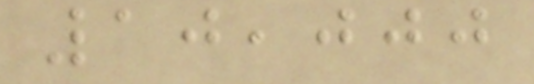10,000
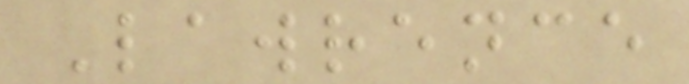Lawrence
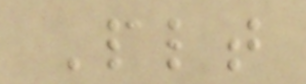Plt
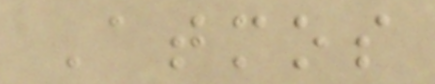Atmos
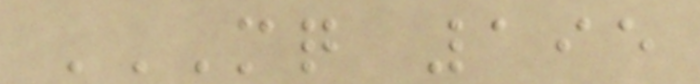MQ 195
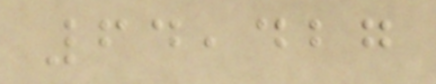64,427
